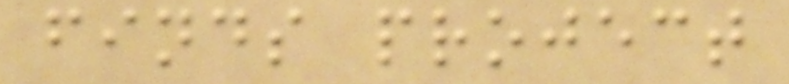finds project
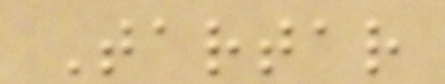Tartar
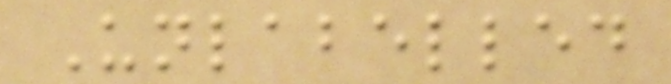Unlabelled
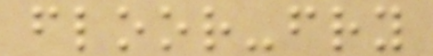floor-fry
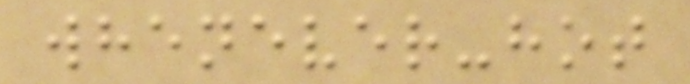whenever-hot
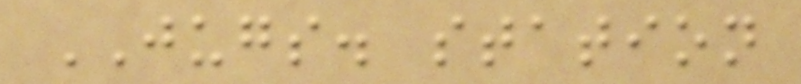JUGS. station
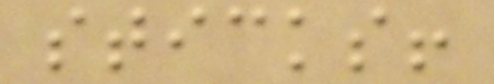sticks!
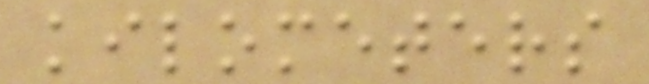kilometers
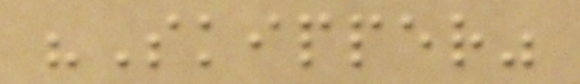"Skipper"
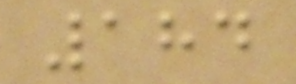184
